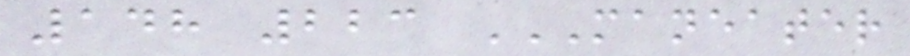148 223 MANEATER
